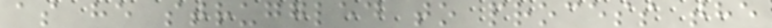as he struggled to process the
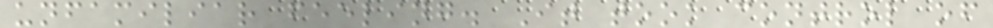unfamiliar feeling. It took control of
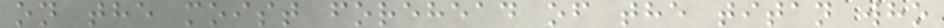on the moist forehead of the titan who
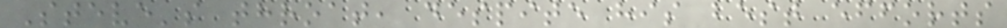Steve's throat, despite his best efforts
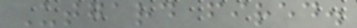Utgard fired.
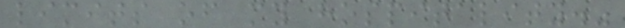limits of my hospitality."
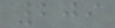209
